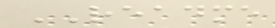README
